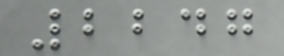2247
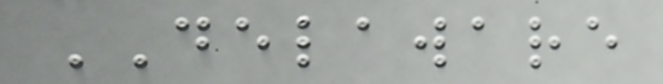DELAWARE
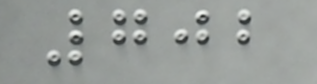702
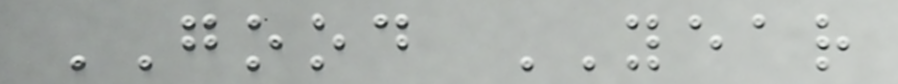GOOD YEAR
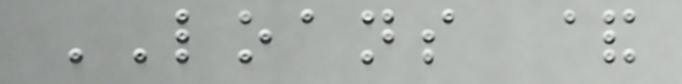LOANS &
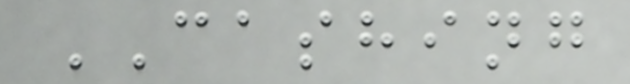CASHING
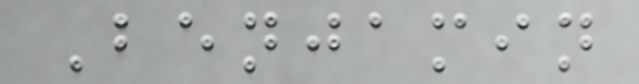Benjamin
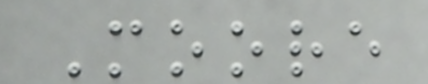Moore
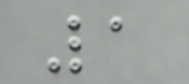1
